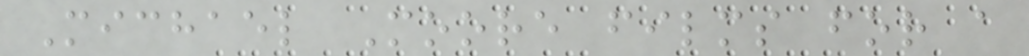Michael Moore films for a
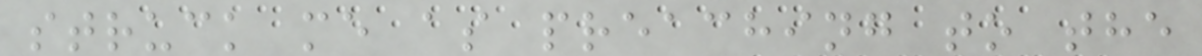struck me as preaching to the
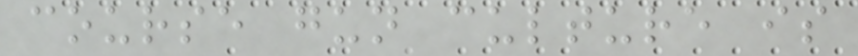course gun culture is
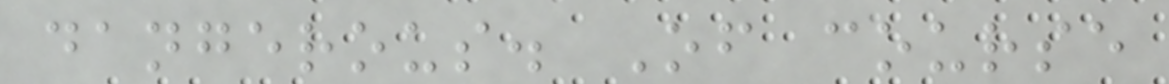dangerous. Of course
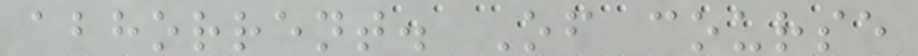abhorrent. Of course
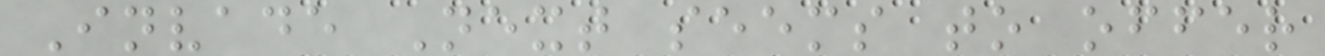Invade Next seems to offer
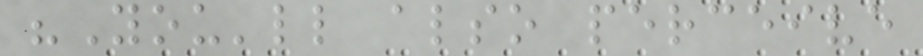"You'll also perceive
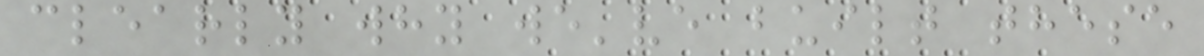clearly why we've built these
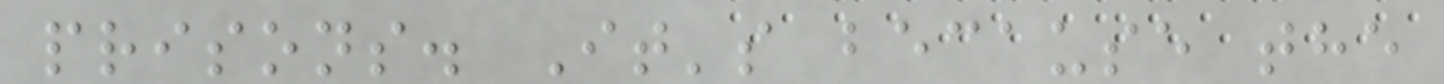prisons. It's because the
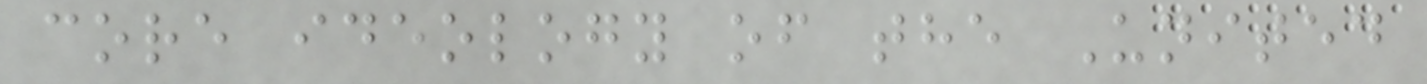core ideology of the United
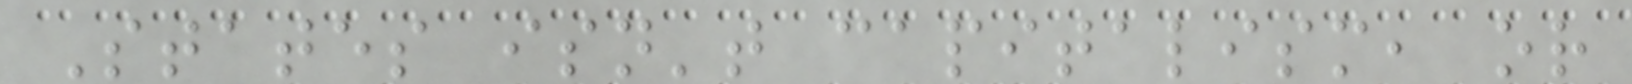States isn't capitalism, or
